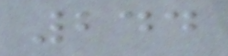244
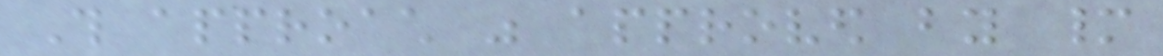This approach was approved by many
